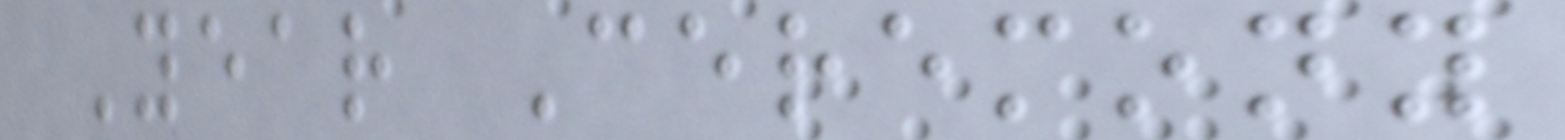Year Ceremony
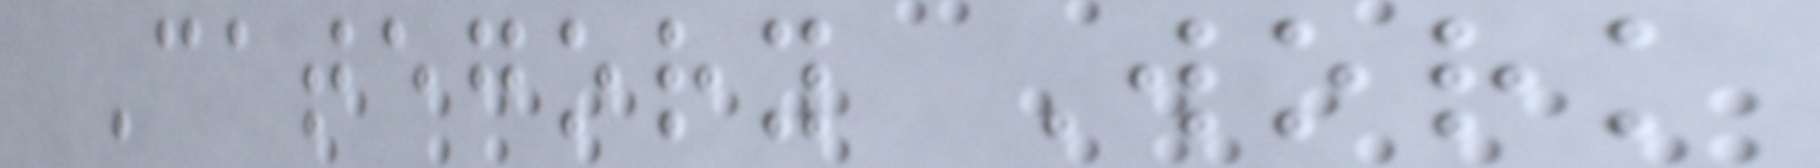Category Work
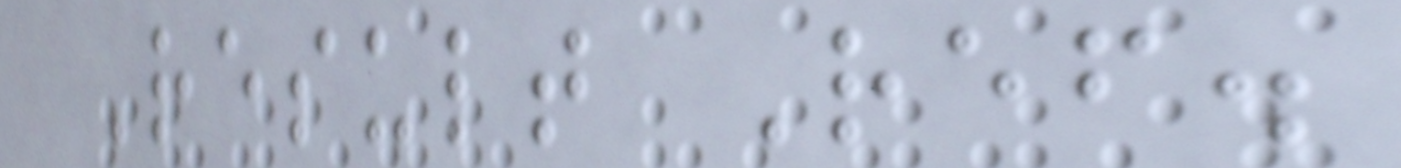Result Ref.
